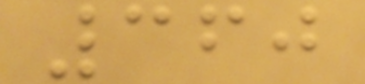360
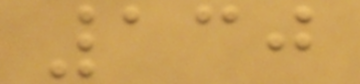130
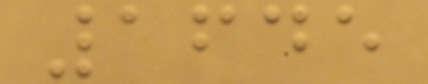1645
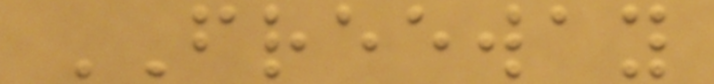FREEWAY
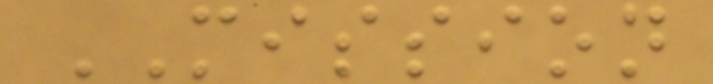MISSION
